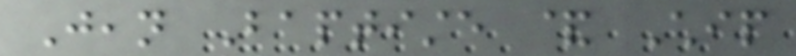Jean Baptiste & Chip
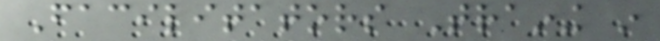Facilitators Training in
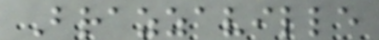Brazzaville
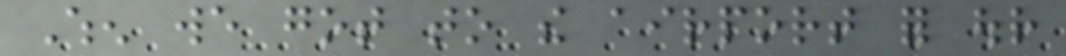When we got to the airport for our
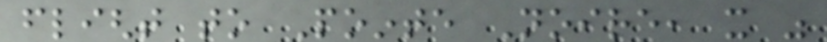flight to Pointe Noire, it was
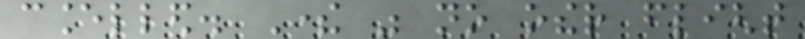cancelled. There was no other flight
